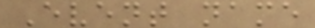Event name
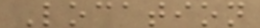Location
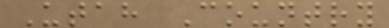Utah Country
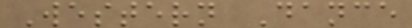Western Dance
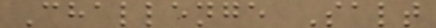Challenge Salt
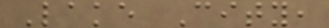Lake City,
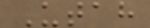Utah
